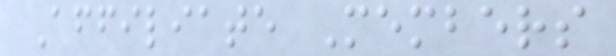Affiliate Members
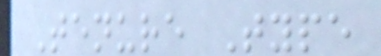Tenure Type
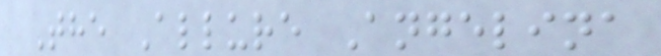The Allure Angelina
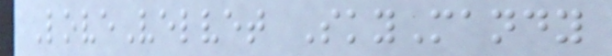LoveVelvet SkyMandy
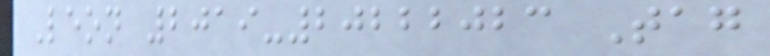Leon 2019-20222023 Tag
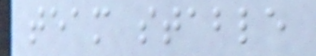team stable
